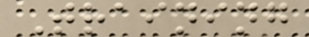Training
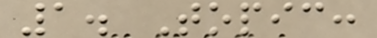1. Topic:
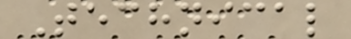Technical
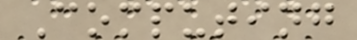Computing
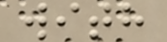with
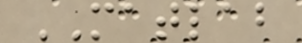MATLAB
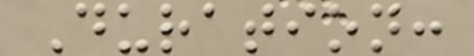Duration:
